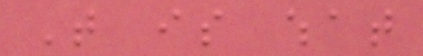That is what
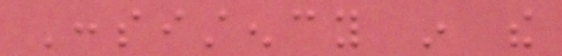Consistency in the
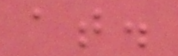at.
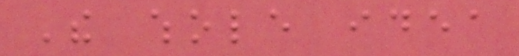The whole idea
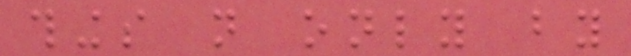things not only by
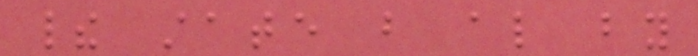their state but also by
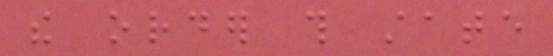the order this state
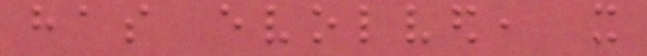has evolved, it
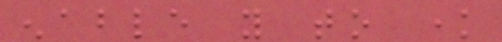enable you to know
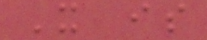It is
